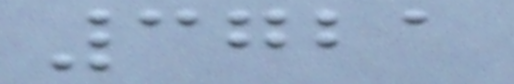3721
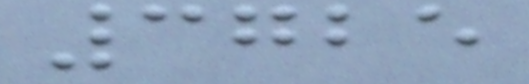3725
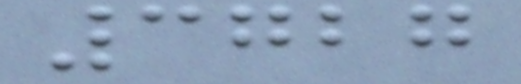3727
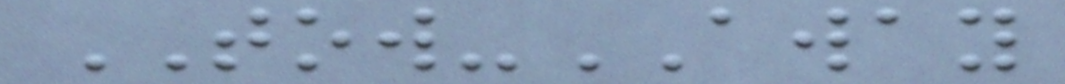TOW-AWAY
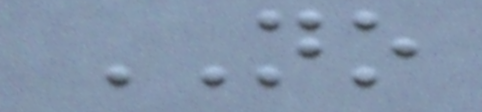NO
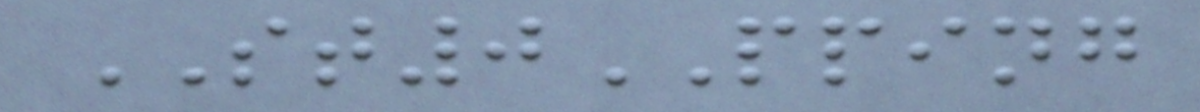ST0PPING
